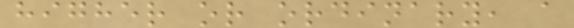higher or ordinary, a
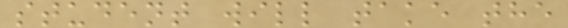student will take the
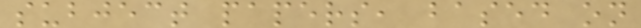subject papers, based on
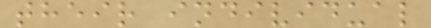their individual
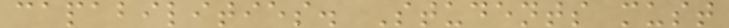capabilities. Students must
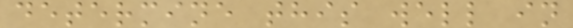determine this well in
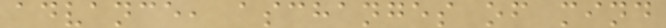advance, aschanges of mind
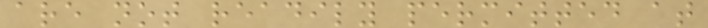are not readily permitted at
